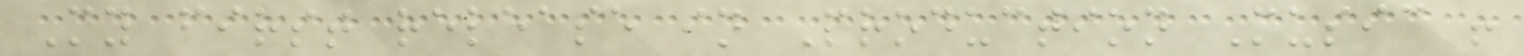My first release in Production Music !
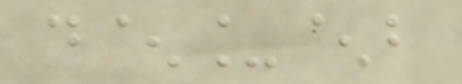d^_^b
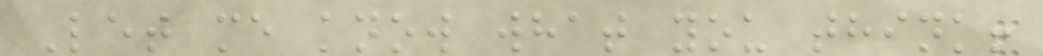Let me know what you think!
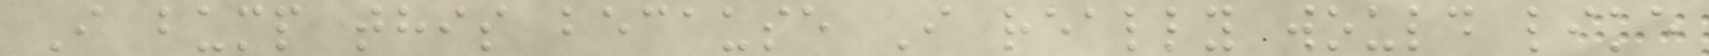I bump this because I really would like
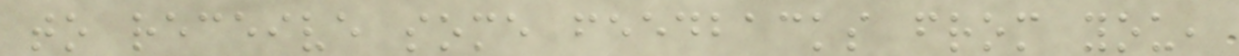to receive some feedbacks from you,
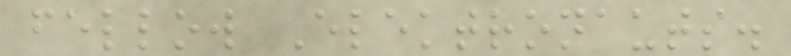fellow Elektronauts.
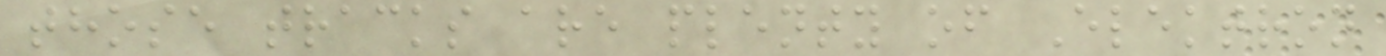those tracks are plenty of Elektron
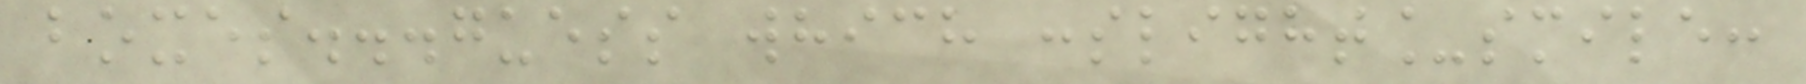boxes...guess which :slight_smile:
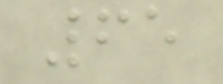65
